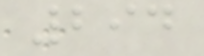294
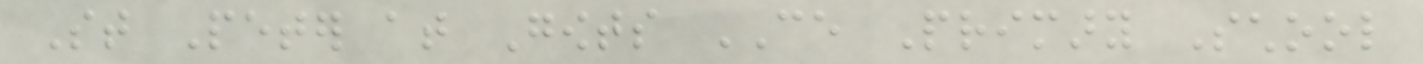St Peter at Gowts CE Primary School
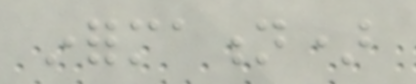information)
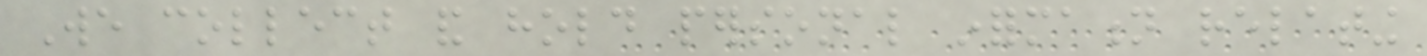We collect and hold personal information relating
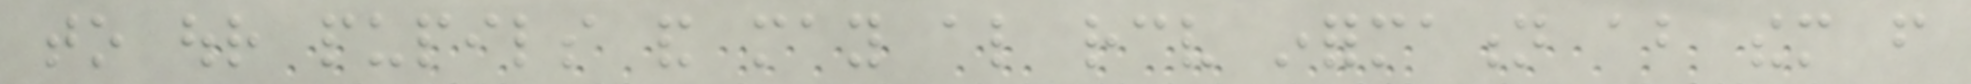to our pupils and may also receive information about them from
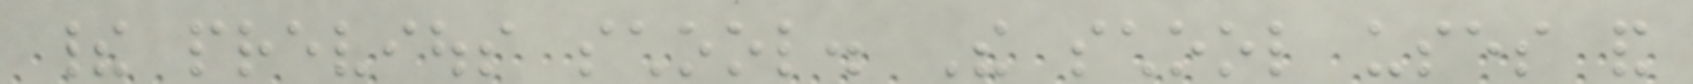their previous school. The school uses and
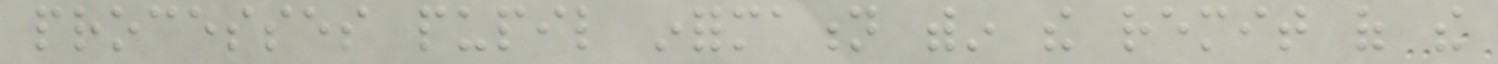processes pupil information within the remit of the
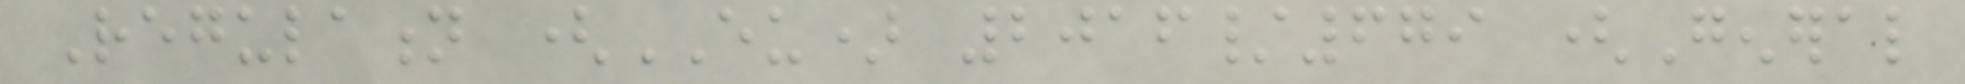Regulation (EU) 2016/679 (General
